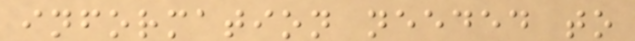information needed to
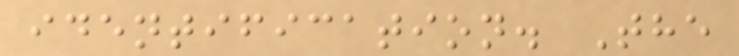identification. The
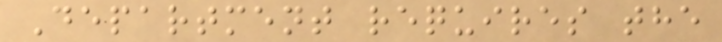Department requires the
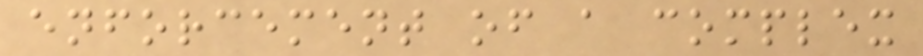enforcement of a complex
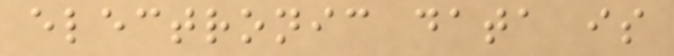electronic data is
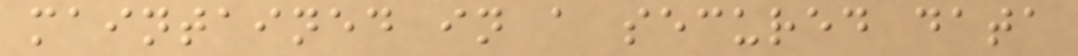maintained in a secured data
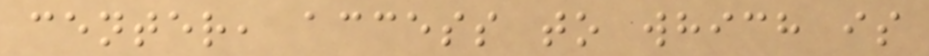center, access to which is
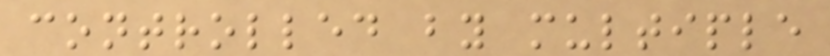controlled by multiple
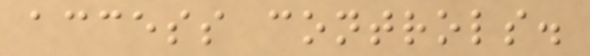access controls.
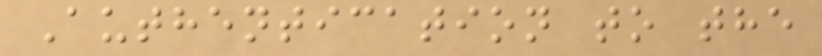Authentication to the
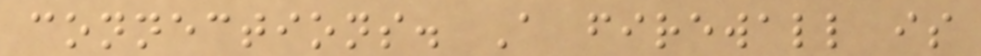connections. A firewall is
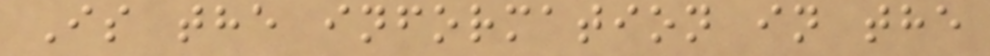Is the information in the
